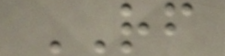RF
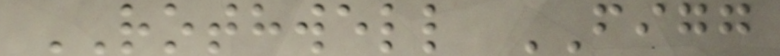ROTHWELL FIGG
